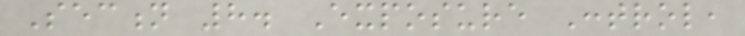Section 8. Exposure Control,
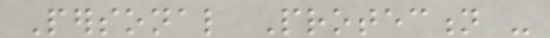Personal Protection -
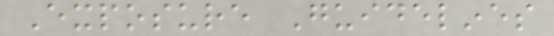Exposure Guidelines
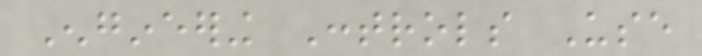Engineering Controls Use
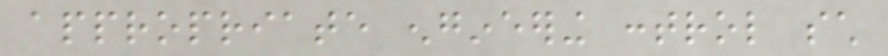appropriate engineering control such
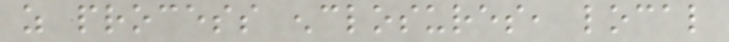as process enclosures, local
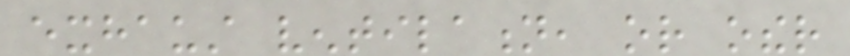exhaust ventilation, or other
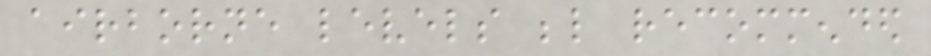airborne levels below recommended
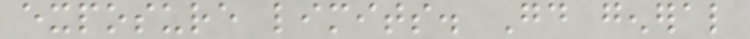exposure limits. Good general
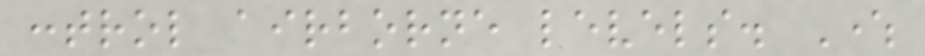control airborne levels. Where
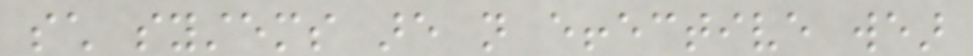such systems are not effective wear
